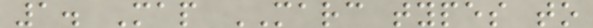1. Map MARC types to
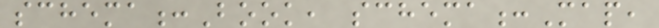schema:Book, schema:Map,
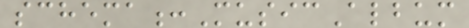schema:MusicAlbum
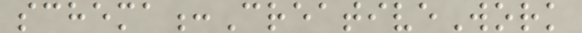schema:CreativeWork
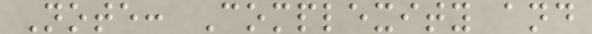Note: Complexity and
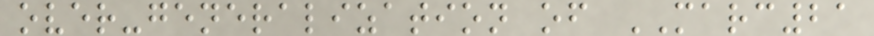over-generalization of MARC21
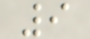9
